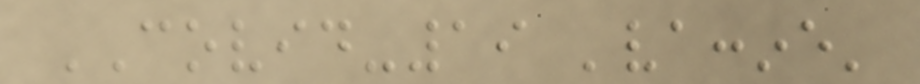COVID-19 'vaccine'
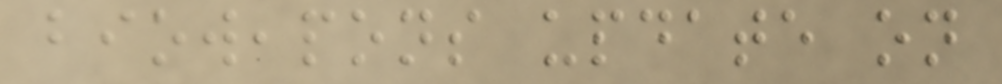bioweapons update on
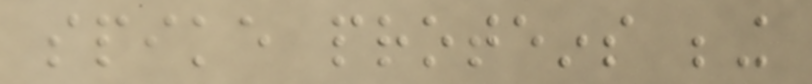spike proteins being
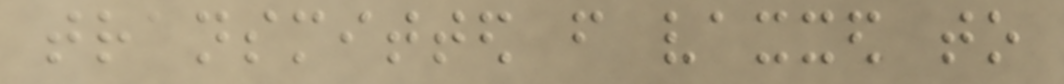transmitted from vaxxed to
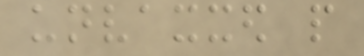unvaxxed people
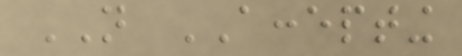NOT ACCEPTING
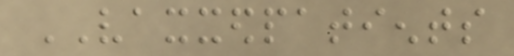VAXXEDPATIENTS
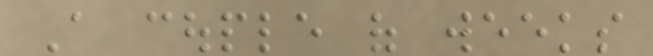A couple of weeks
